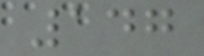147
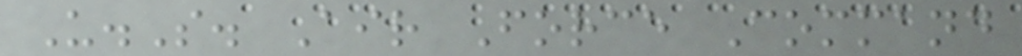U.S. Air Force Command
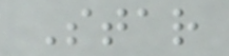Star
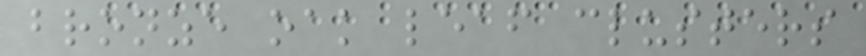bronze oak leaf clusters
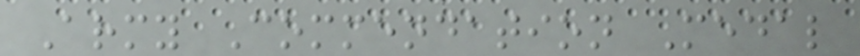Army Commendation Medal
